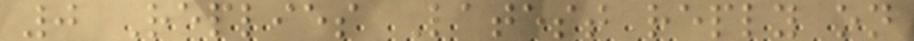0 Replies Latest reply on
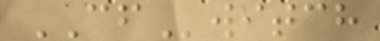CFwitch
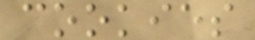cookies
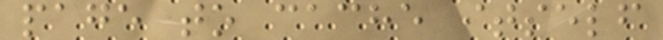page to cache itself
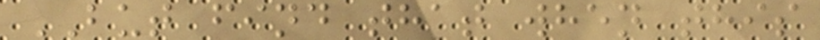BUT find that when this
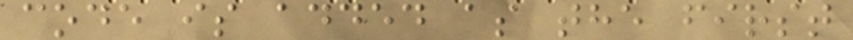code is added as the first
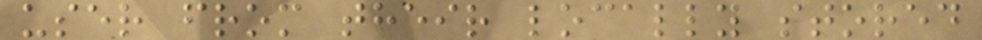user from their locally stored
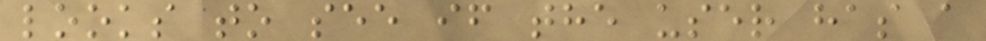looks to see if the user has a
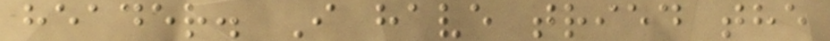header. I have tried the
